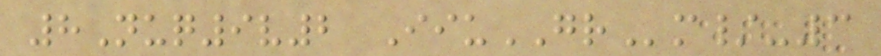8Nuq9v2 IiuGRm/-3
